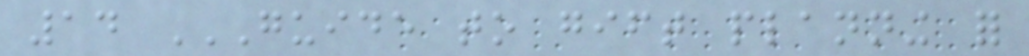14 GUIDE TO GIFT PLANNING FOR
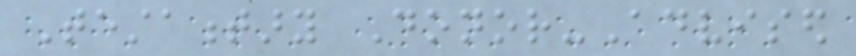Testamentary Donor-Advised
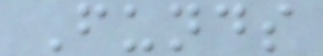Funds
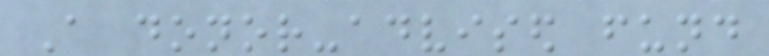A donor-advised fund
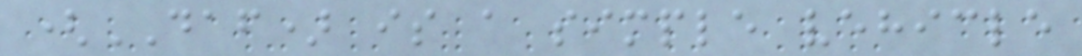(DAF) is a simple vehicle
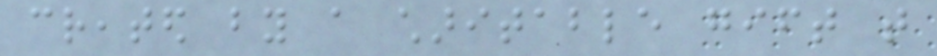created by a charitable gift that
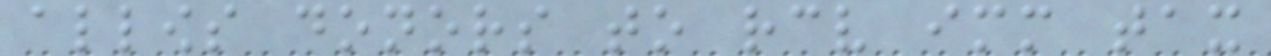allows donors to receive immediate tax
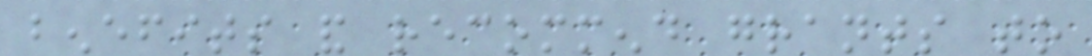benefits and recommend grants to
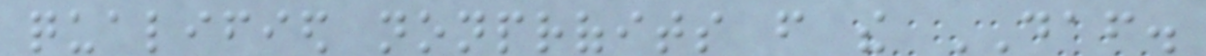qualified nonprofits from the DAF.
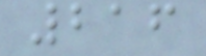216
